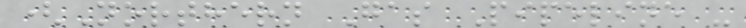(Northern Gas Pipeline -
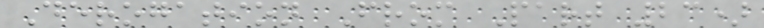Derogation From Part 23)
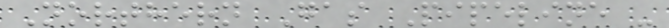Northern Gas Pipeline -
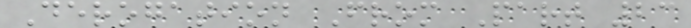Derogation From Part 23
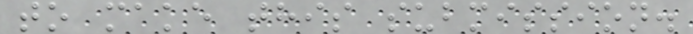to make this submission.
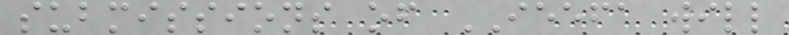submissions of IEEFA will
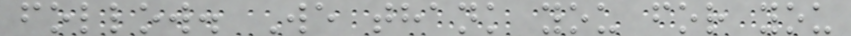follow. We thank you for you
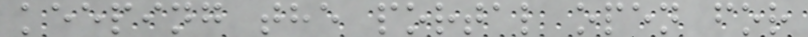keeping the portal open for
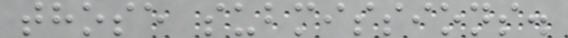those submissions.
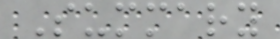Summary
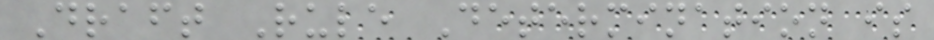Draft Rule Determination is
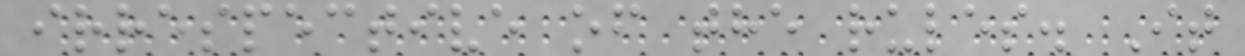irrespective of the rules. It
